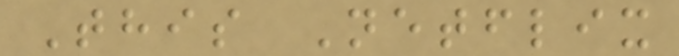This Netflix
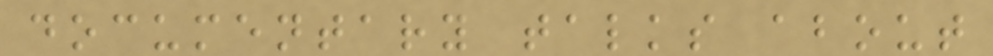documentary talks about
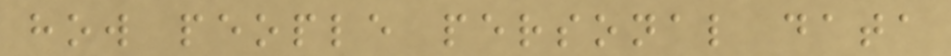how people personal data
